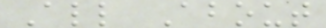All About
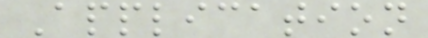Application
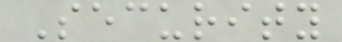Security
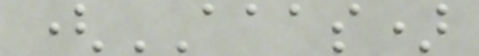(AAAS)
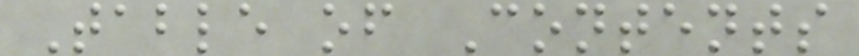Table of Contents
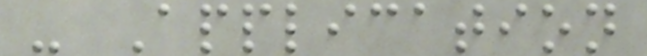- Application
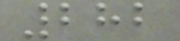282
